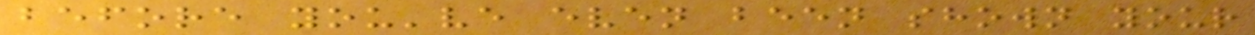before you've even been shown your
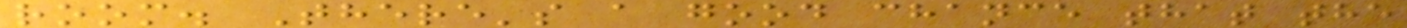room. There's a good chance that the
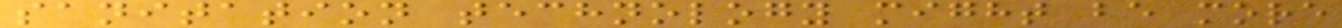sanitation technology might be more
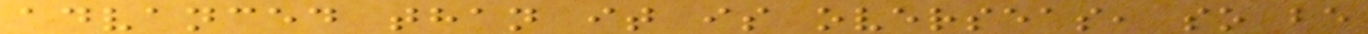advanced than it is overseas, so be
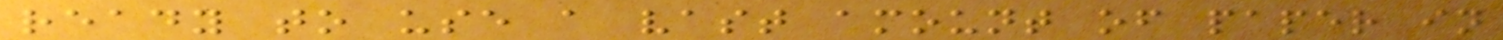ready to use a vast amount of paper in
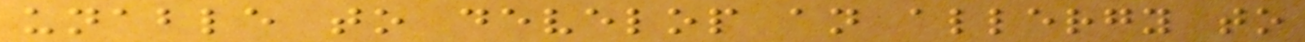unable to develop an allergy to
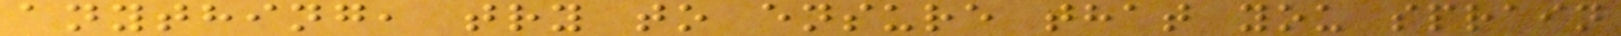anything, try to ensure that you sprain
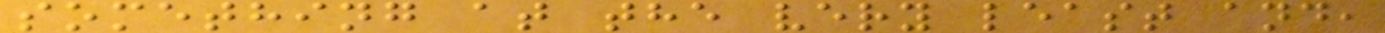something at the very least and,
